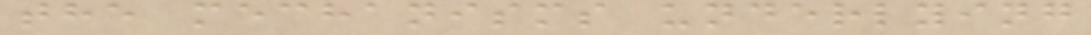the mechanisms underlying
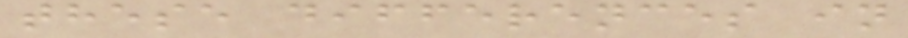these differences in
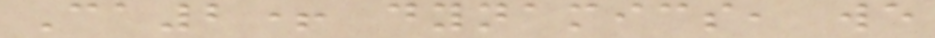Ca2+ dynamics, we
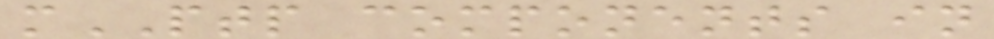mPTP components in
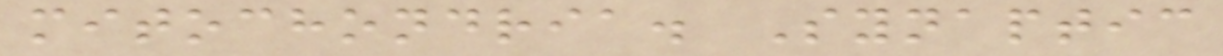mitochondria. Synaptic
